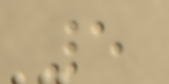5
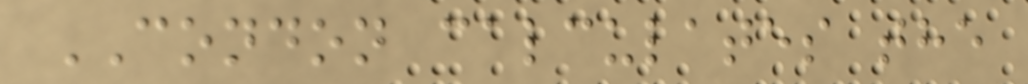CONDON calculates the
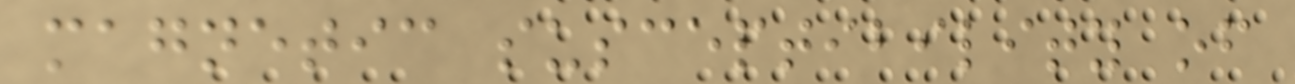magnetic susceptibility of
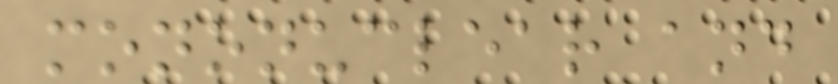mononuclear and
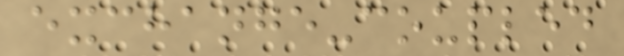exchange-coupled
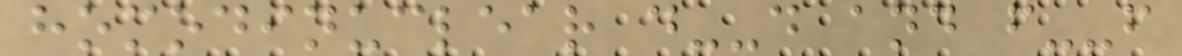homodinuclear d--d and f--f
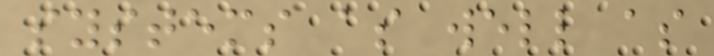systems as well as
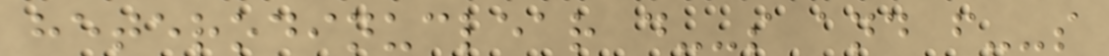heterodinuclear d--s and f--s
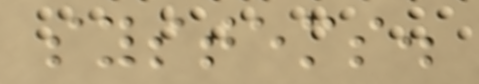systems.
